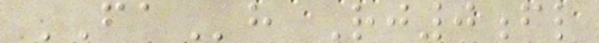FAh Rj0fl
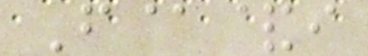F@&i
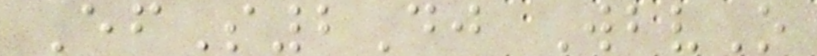EfS2Dj WbvO
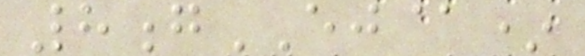8gEJ@*
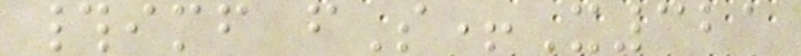#imf fS+X321
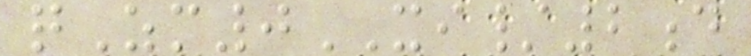qZm0XI/2d
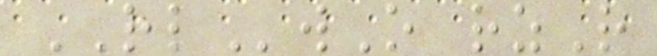RLwO rzR
